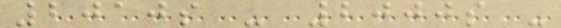2010s - 2000s -
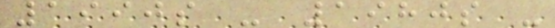1990s - 1980s -
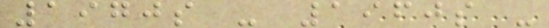1970s - 1960s -
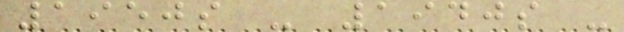1950s - 1940s -
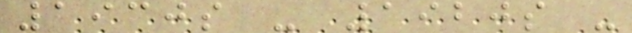1930s - 1920s -
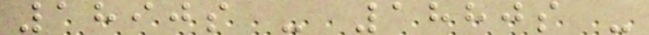1890s - 1880s -
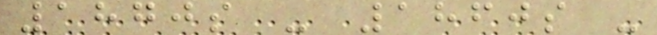1870s - 1860s -
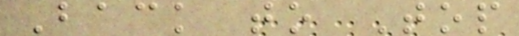Back to Top
